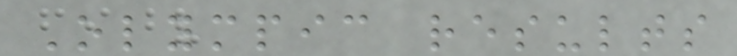Olympic results
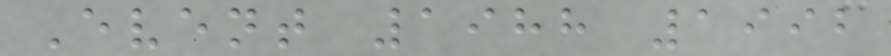Event 1988 1992
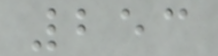253
